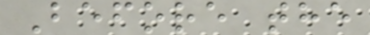Before the
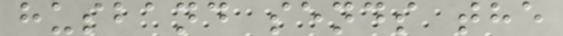husband sends the
